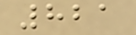821
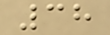38
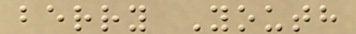berry Youth
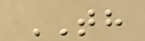TH
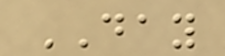DAY
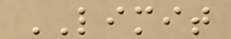LIMIT
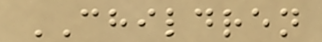CHILDREN
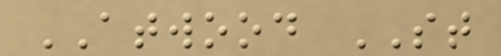ATWOOD ST
